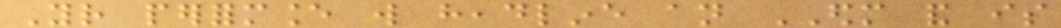Your performance will headline an EDM and is
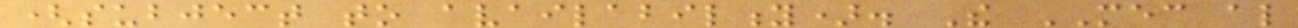(subject to availability). The MEC also
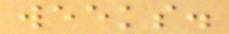weeks.
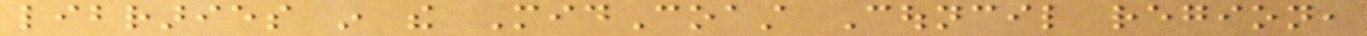libraries in the MidCoast Council region,
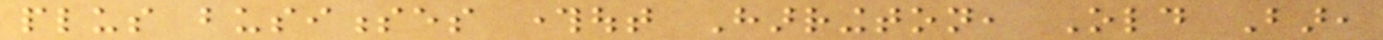plus businesses throughout Harrington, Old Bar,
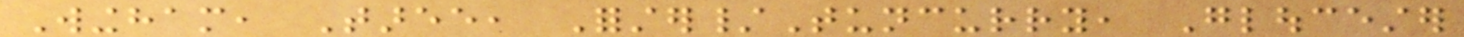Wingham, Taree, Forster/Tuncurry, Gloucester
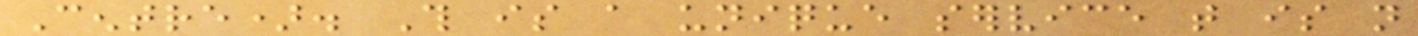Centre). This is a unique service that is not
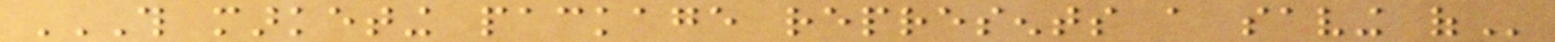THIS MARKETING PACKAGE REPRESENTS A SAVING OF
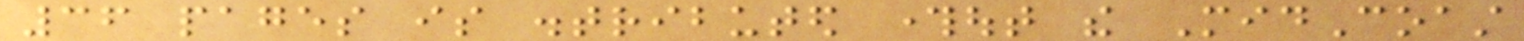36 pages is distributed throughout the MidCoast
